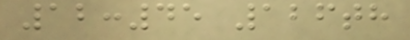12:45 126th
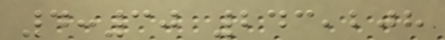4:30 243,208
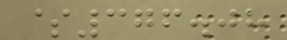$376.08
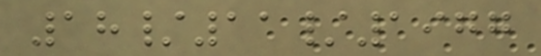18/11/1977
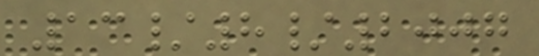13/8/2007
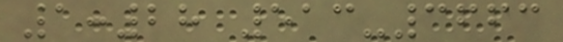1:28 513-3663
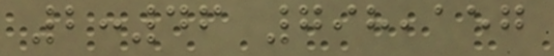2:46 798,157
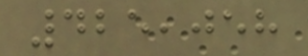425,058
